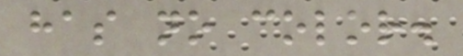has no color.
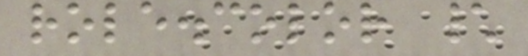role.color \
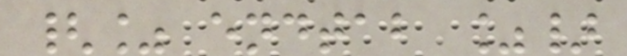{% endtab %}
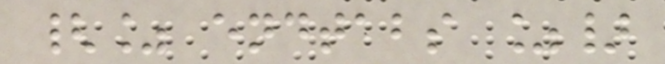{% endtabs %}
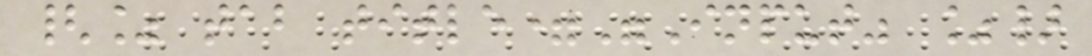{% tab title="Input" %}
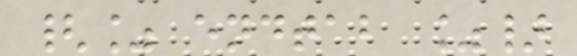{% endtab %}
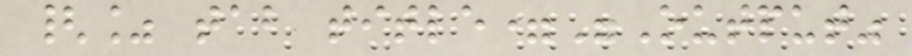{% tab title="Output"
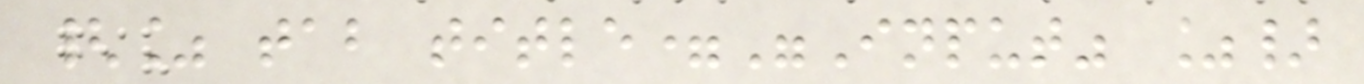{% tab title="Input" %}
